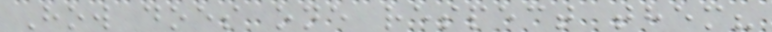How does one respect them?
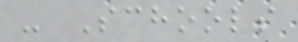- Schools
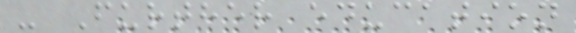- Further education
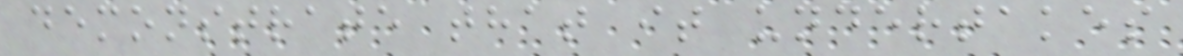demonstrate that it undertakes
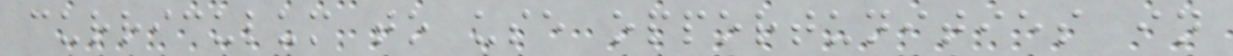curriculum to use opportunities in
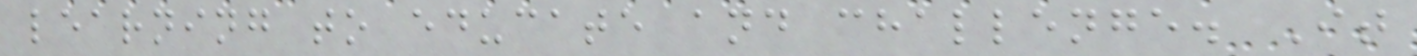learning to educate and challenge. It
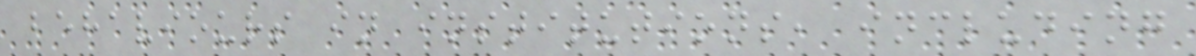behaviours in institutions, including
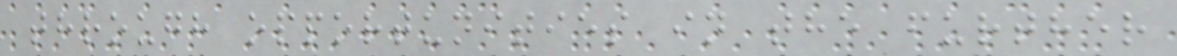through opportunities in the further
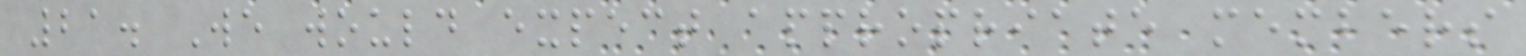21. We would expect appropriate members
